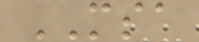MSA
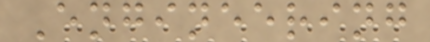Engineering
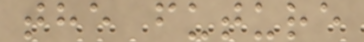the future
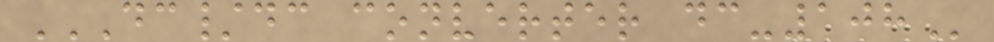DC/DC CONVERTER DC-108
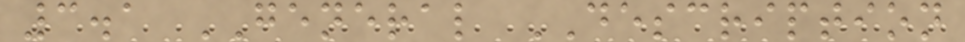3.1 GENERAL DESCRIPTION
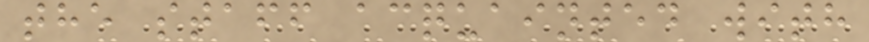the staff acquainted with
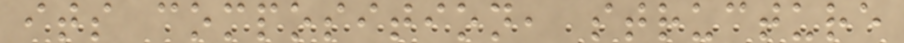its composition, structure
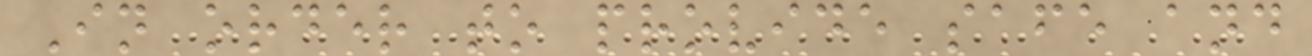In order to provide safe and
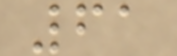61
